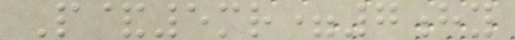P&5mr=7hy
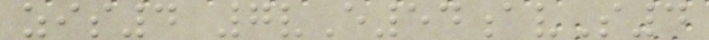zis4 7vE54avS4
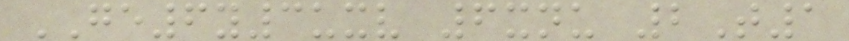GE6y3uxv 6xnu 2T1
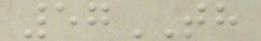57TH
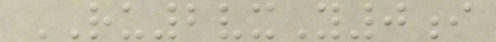RU2vxY0i
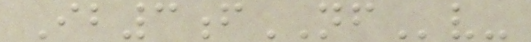Ib3fNFv-
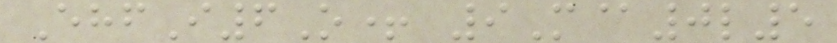EhfI6O+ 9M@0l5
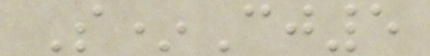S*Cj5
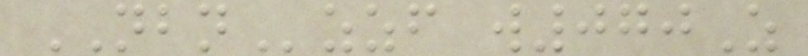NBNzzf w070Z
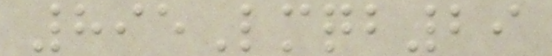895Lmqb29
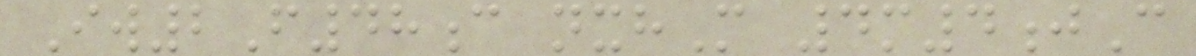Iw2F48c nxhM 4m4jC
